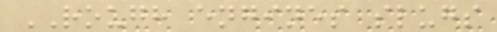ROUGH engines slugs
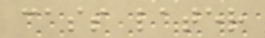cass later
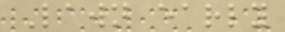Lawn early
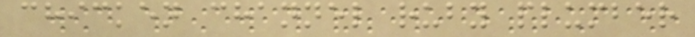chicken channel ruby plumber
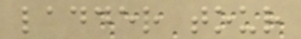ladder tour
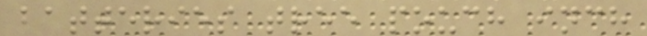batteries tree pouch inch
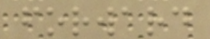forward
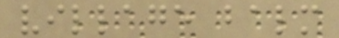village balm
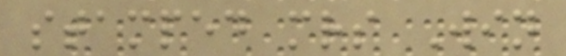stamped mrs Win
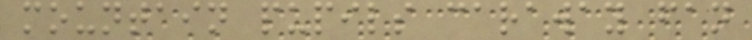mountain pupils caraway fan
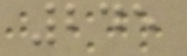245
